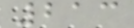213
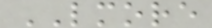LMORE
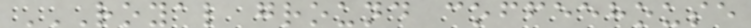ROYAL GROUND COFFEEHOUSE
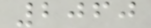2060
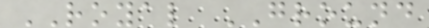ROYAL GROUND
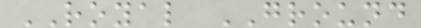ROYAL GROUND
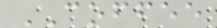COFFEE
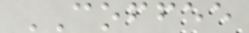COFFEE
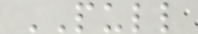PULL
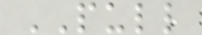PULL
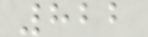822
